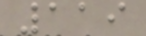119
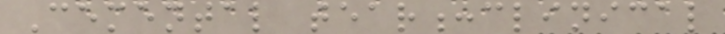Cemental tear:clinical
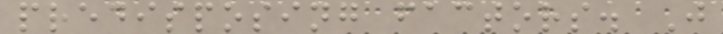predisposing factors. J
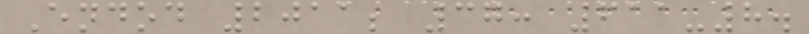Endod 2011; 37: 611-8.
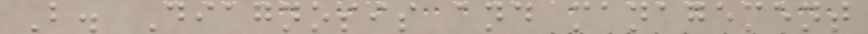B. Diagnosis and management
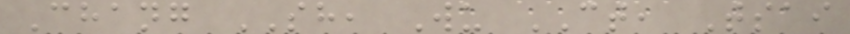Chang SH, Wu CT, Tsai
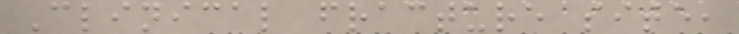Clinical fracture site,
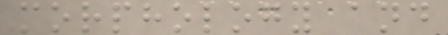morphology and
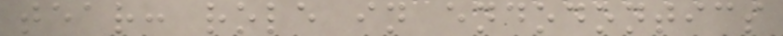tear: role in endodontics
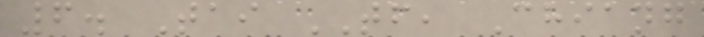6. Tai TF, Chiang
